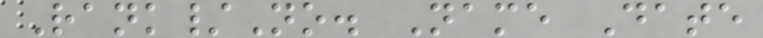Rank/No. Name Date
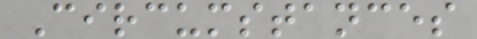Circumstances
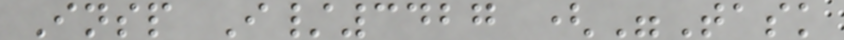Insp I/3427 ("Task
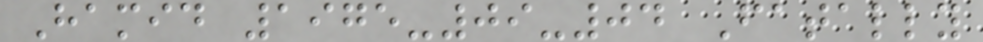Hamid 1975-09-04 Fatally
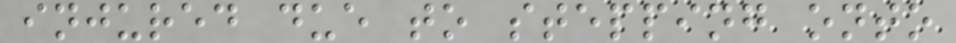injured due to stepping onto
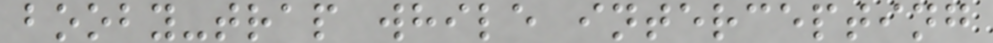booby-trap while intercepting
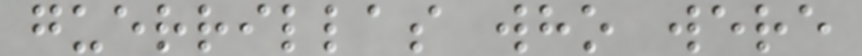guerrillas who were
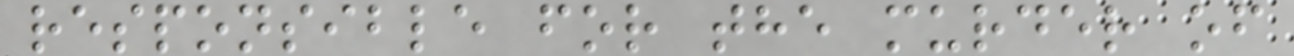responsible for the murder of
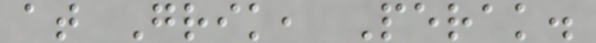at Grik, Perak.
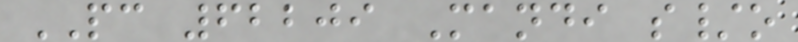PC 62209 Mandi s/o
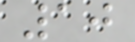10
